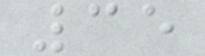35
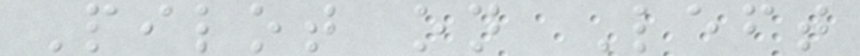Pilot on Left
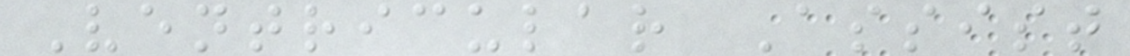Ventricular Assist
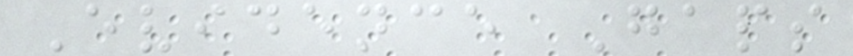Evidence Gaps
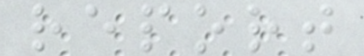report
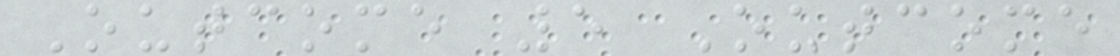Outcome 5 Outcome
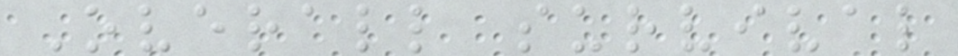Overall survival
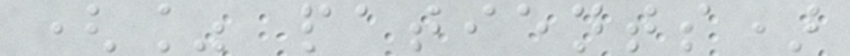(% patients)
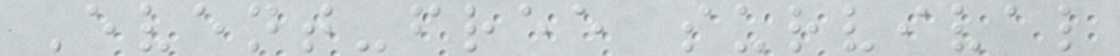Event-free survival
